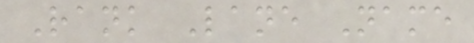Rank Lane Name
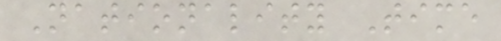Nationality Time
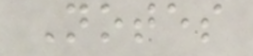Notes
